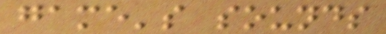game's sounds
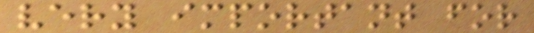very important for
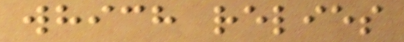which relies
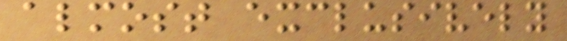almost exclusively
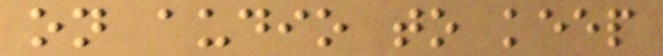on audio to keep
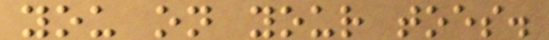you on your toes.
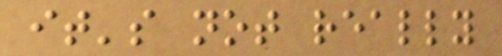it's not really
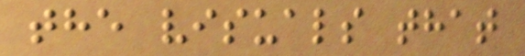the visuals that
